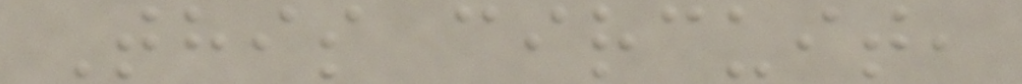This circuit,
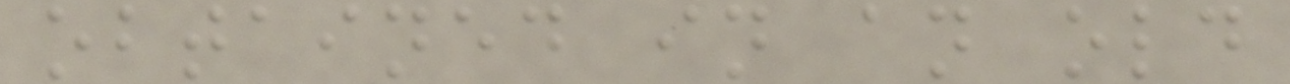obtained in an old
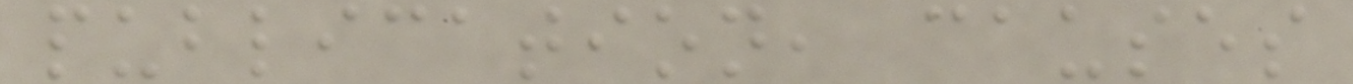publication, causes
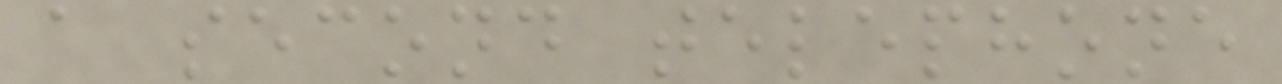a second telephone
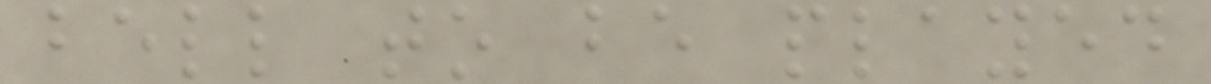bell to be played
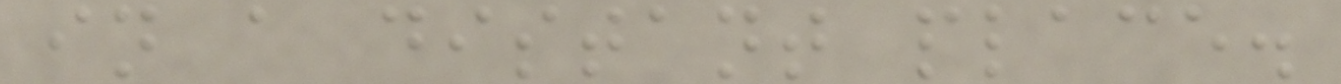in a distant place.
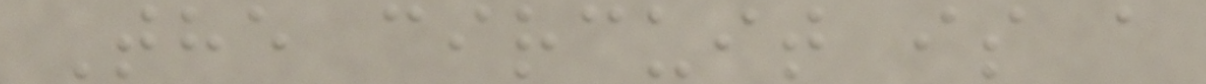The circuit is a
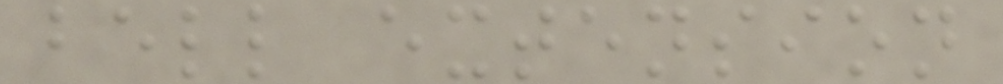bell extension
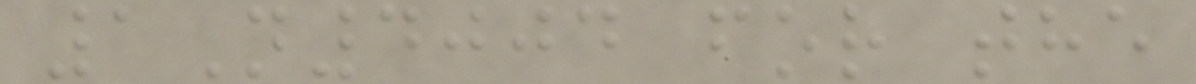1N4004 for the
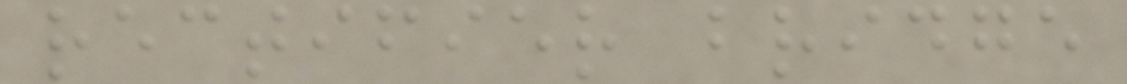rectifier bridge
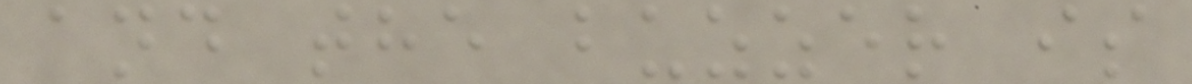and the buzzer is
